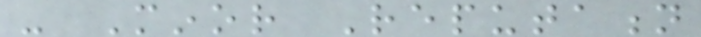- Minor Reputation
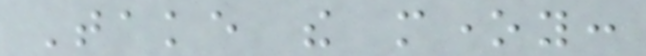Take the money:
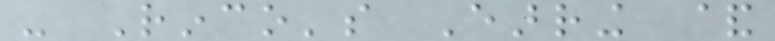- Rinco's Earring &
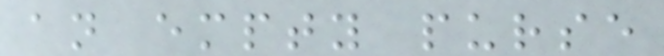an empty purse
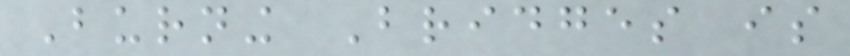Burning Bridges is
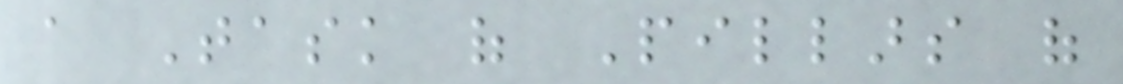a Task of Pillars of
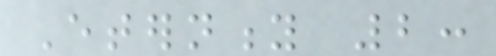Eternity 2:
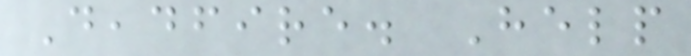Deadfire. Help
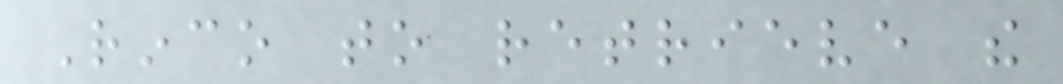Rinco to retrieve the
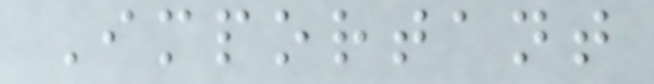Important
